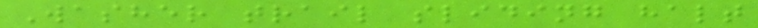Washer trail sliding halt
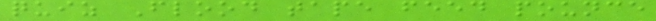quiz Flood tape feed pounce
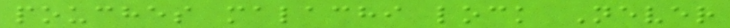pouches malachi lock Never
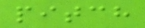pitch
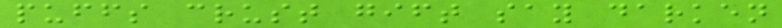puffs crust gift say darken
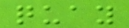quay
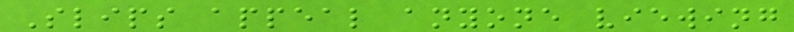Slips appeal anyone viewing
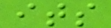its
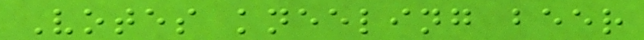Votes kneeling beer
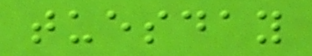tuesday
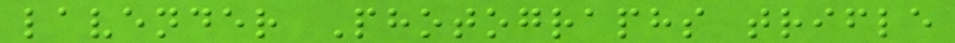lavender Photographs trifle
